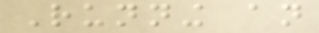Running an
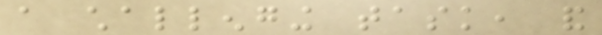a challenging task, and
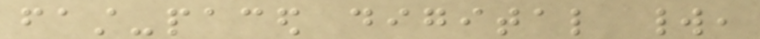fast-paced digital world,
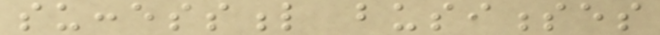successful businesses
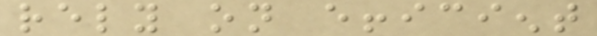rely on efficient
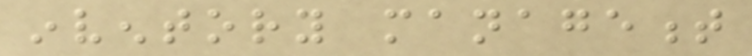inventory management
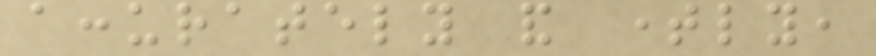accurately and timely,
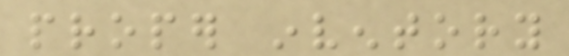proper inventory
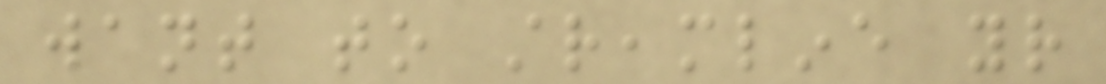want to streamline your
